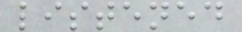listened
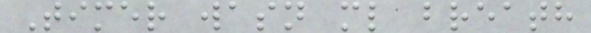Timer wasn ml breath
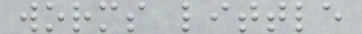worms little
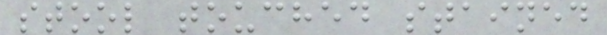stool touched stained
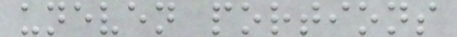uneven portions
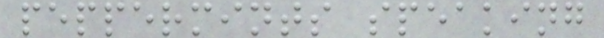peppermints speaking
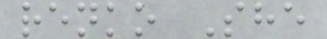renko She
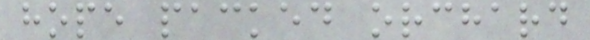hope packed orchard
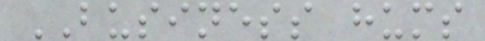BUSINESS hums
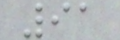91
